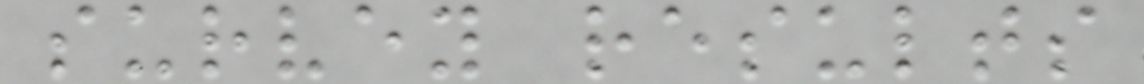survey results
